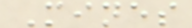Mines
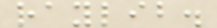raylib.
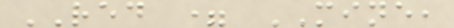RED = MINE,
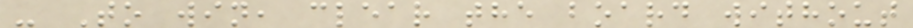- To win, clear the board without
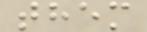them
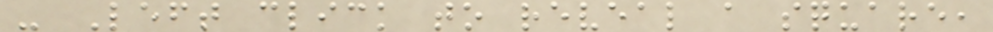- Left click to reveal a square,
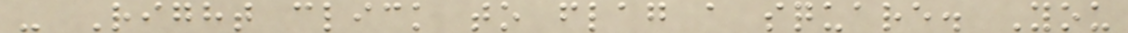- Right click to flag a square. You
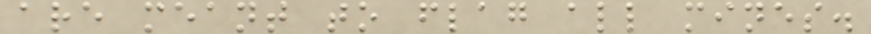are meant to flag all mines.
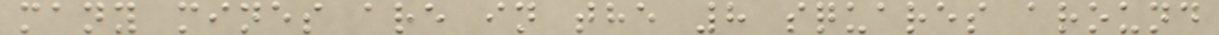many mines are in the 8 squares around
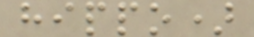hippo)
